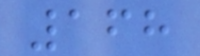168
